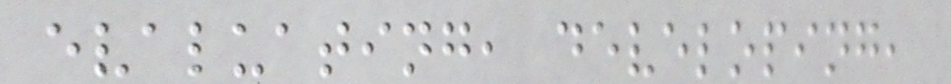evaluating, developing,
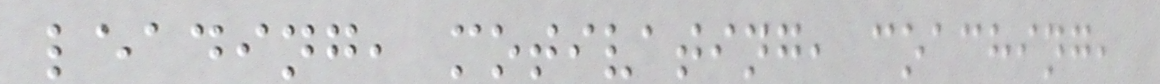leading, motivating, coaching,
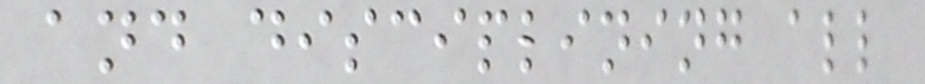and disciplining all
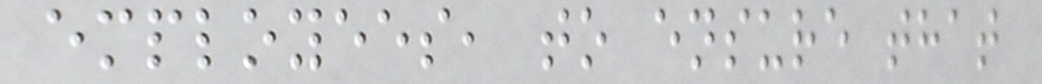employees, to ensure that
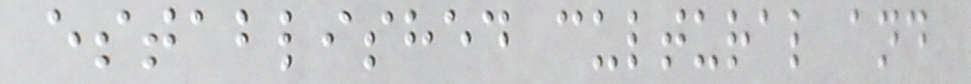established cultural and
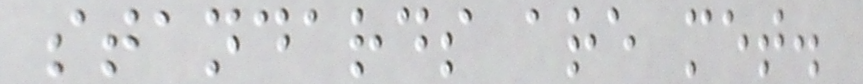standards are met.
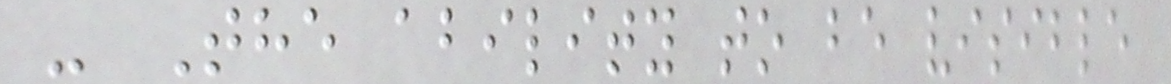- The ability to be visible
